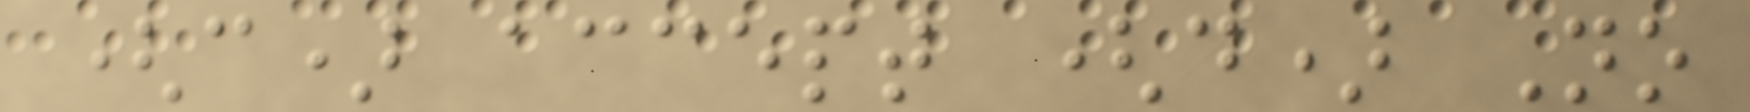(c) accept (d) No
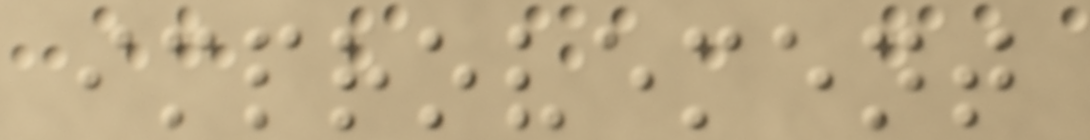improvement
